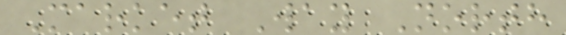Market Way North
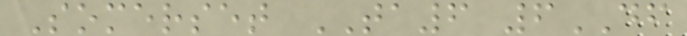Somerset TA6 6DF
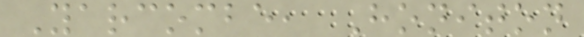Yarcombe, Honiton
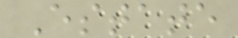Estate
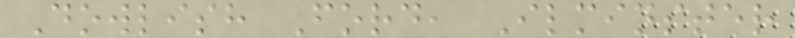Dowlish Ford, Ilminster
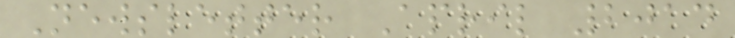Newsletter April 2014
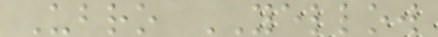Ubro YELLOW
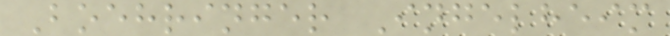Boehringer Ingelheim
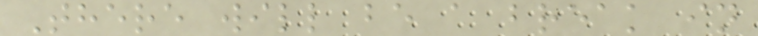There will be a break in
